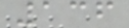136
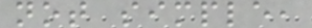not simple,
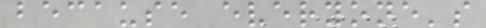because everyone's
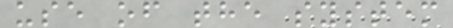use of the system
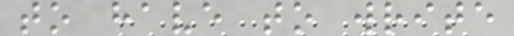to have to write
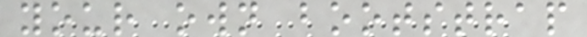your own bootstrap
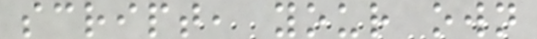script, your own
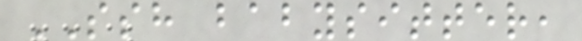SSH babysitter,
